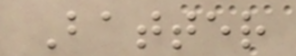Batter
